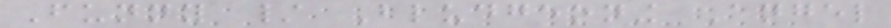Funny / Bludgeoning Angel
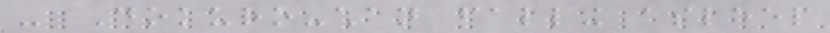- Dokuro-chan falling asleep
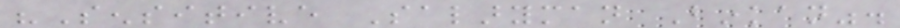"Sensitive Salaryman Binkan".
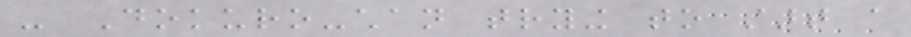- Dokuro-chan trying to start a
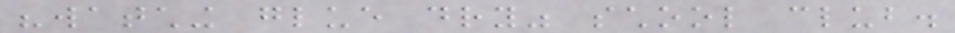"watching glue dry" school club.
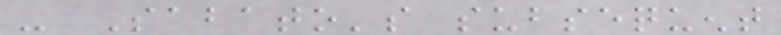- Sabato's subsequent
